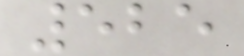525
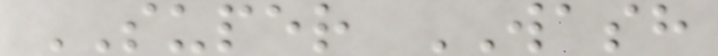SUPER WASH
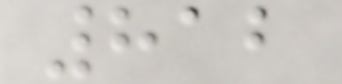812
